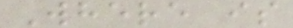Where is
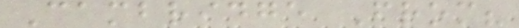Cambridge From?
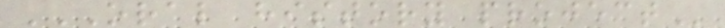ORAL HISTORY PROJECT
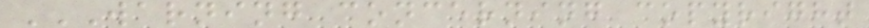WARNING CONCERNING COPYRIGHT
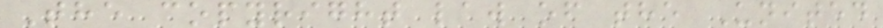The copyright law of the United
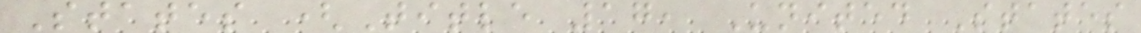States (Title 17, United States
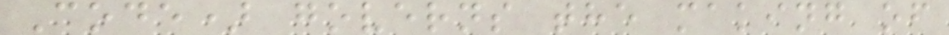Code) governs the making of
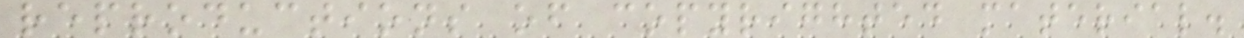reproductions of copyrighted material.
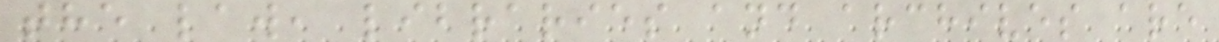the law, libraries and archives are
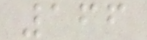166
